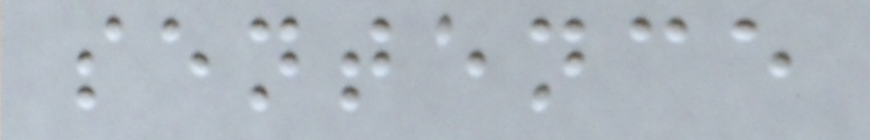sentence
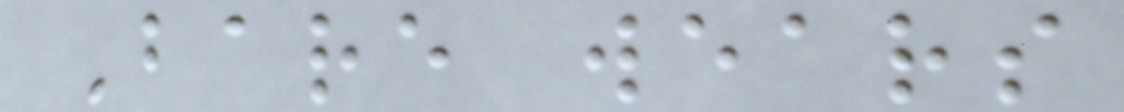Bare wears
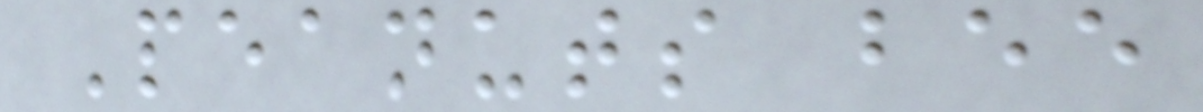Peanuts bee
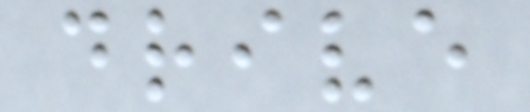drive
